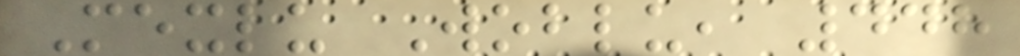Mexlu Woblu, 448
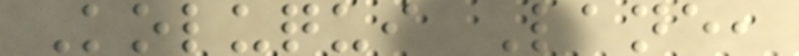Koluqui Lane,
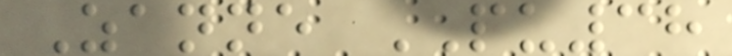Zanne PU38
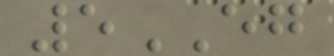5EG
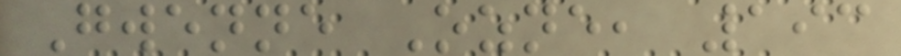Gwenne Ozne, 193
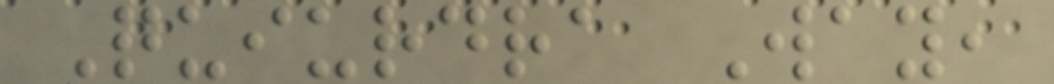Quiurdra Way,
